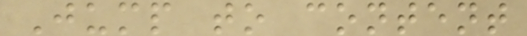Jump to content
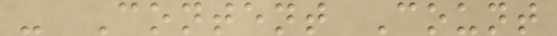- Content Count
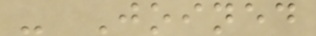- Joined
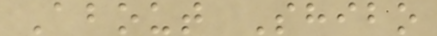About Shibo
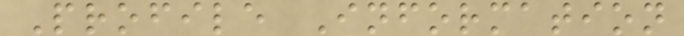Profile Information
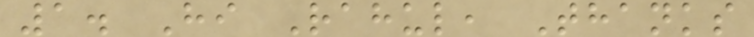1. Hi Rahul, Thanks
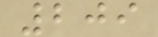209
